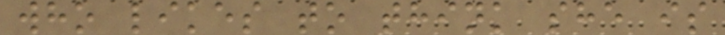who likes to think she is
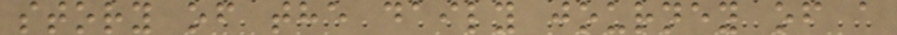story of the daily journey of a
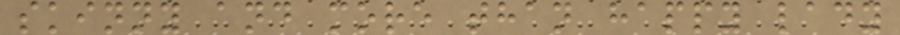skinny and more than happy lady
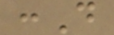:D
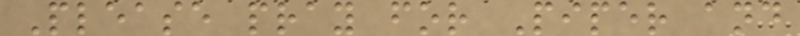Please pray for Piper and
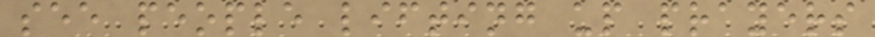see people lifting up prayers
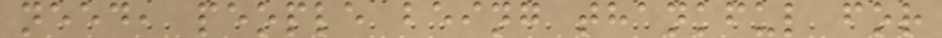need, people being thankful for
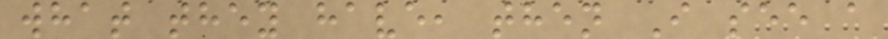what they have, then I see a
